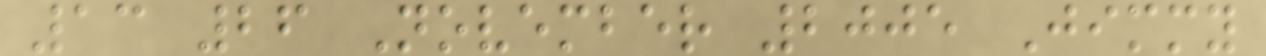13 26 November 2005 Jimmy
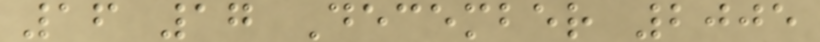16 17 December 2005
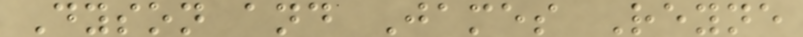Dyson and James Reyne
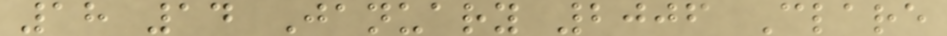18 14 January 2006 Clare
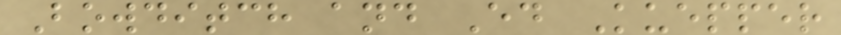Bowditch and Ed Kuepper
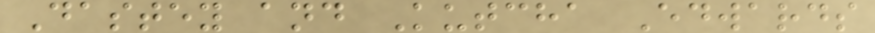Dastey and Kutcha Edwards
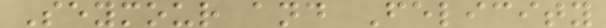Seymour and Felicity
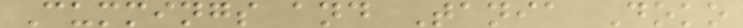Cummings and Tania Doko
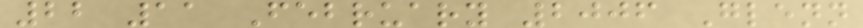22 11 February 2006 Glenn
